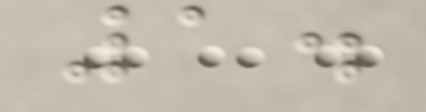1.
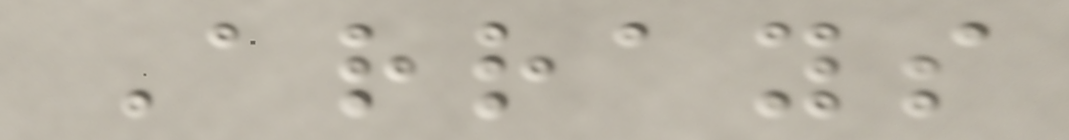Arrays
